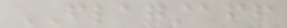FLAGSTAFF
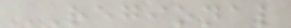REGIONAL
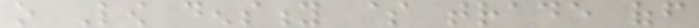o Low density $ trade off
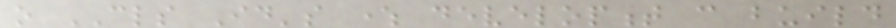o CLS Id's where development can build
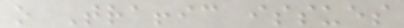o Traffic issues
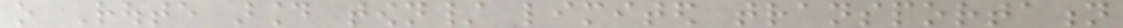o Route around town/ limited transportation
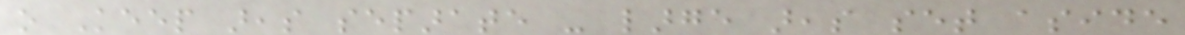o Keep areas separate - large areas set aside
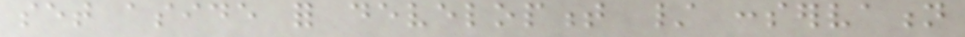set aside for development / conservation
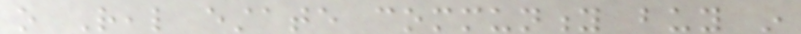o Real estate community buy in
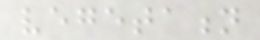vegetation
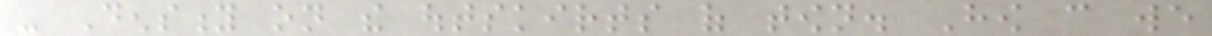- Density on the outskirts of town. How can we
